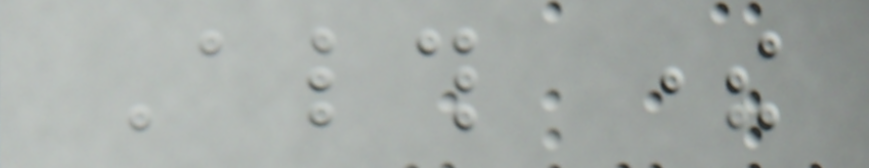Although there
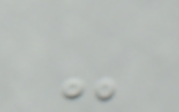-
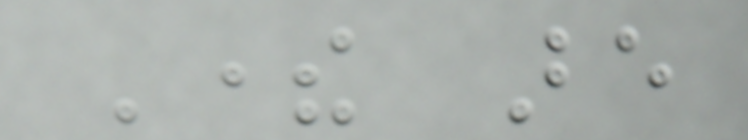There are
